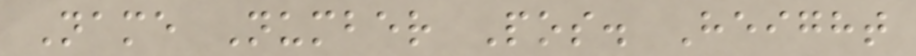Name Number Pos. Height
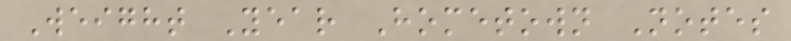Weight Year Hometown Notes
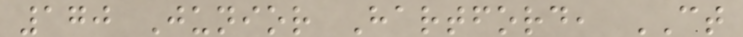170 Junior Hartford, CT
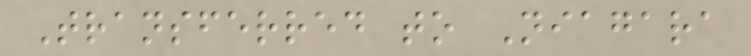Transferred to Niagara
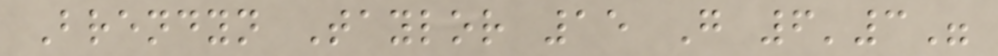Brendyn Taylor 15 G 6'3"
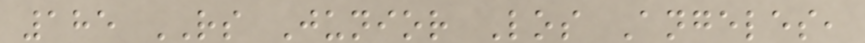185 RS Junior Los Angeles,
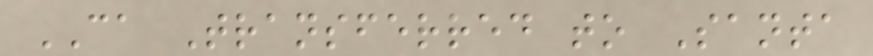CA Transferred to Santa
